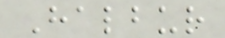Halbur
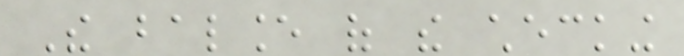The balance of the checking
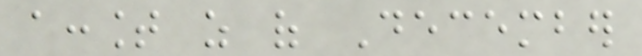account as of December
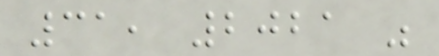31, 2021 was
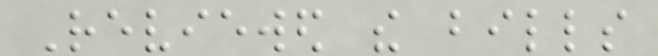Reviewed the bills
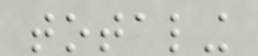totaling
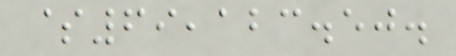$69,123.50.
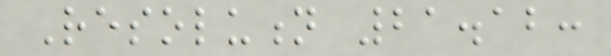Resolution 21.12:
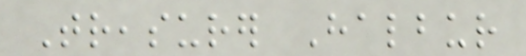Treasurer Halbur
